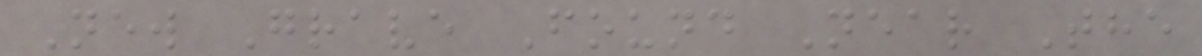New Grave Found Near The
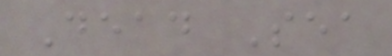Dead Sea
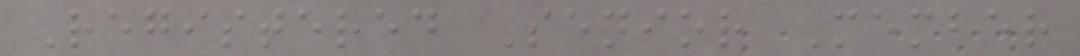Registered Senior Member
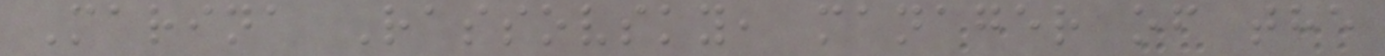Marina Rassovsky, manager of the
